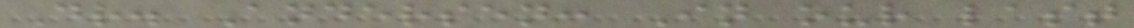Dr. Andersen: In our last
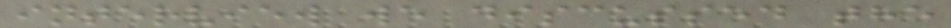interview we discussed the
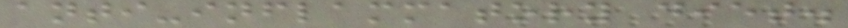anti-inflammatory diet.
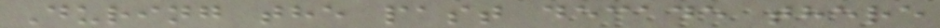During the past decade there
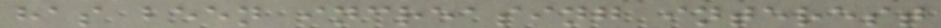has been increasing interest
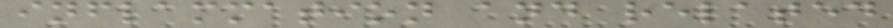inflammation and related
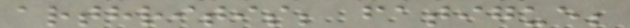arthritis; fatigue;
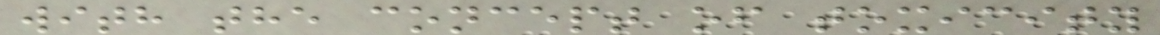with the concept of toxicity
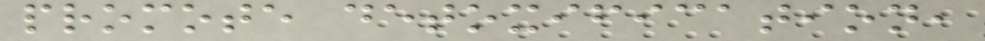promote detoxification,
